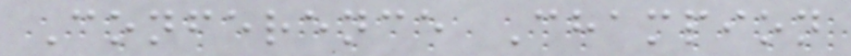Conference Champion
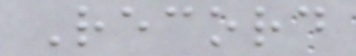Record
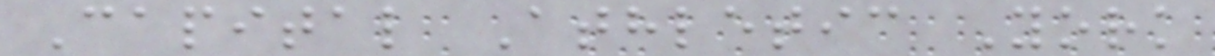Capital Athletic York
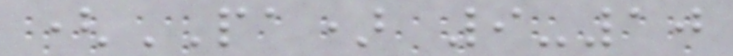(PA) 9-10
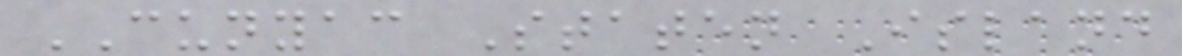CUNYAC Staten Island
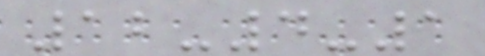12-4-1
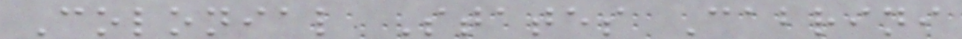Colonial States Cabrini
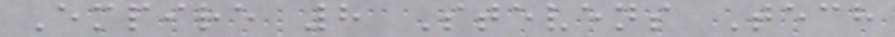Empire 8 Stevens Tech
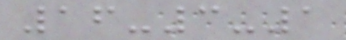16-3-1
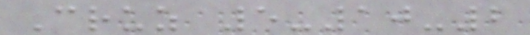Cruz 5-10-2
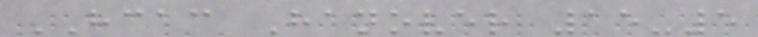HCAC Hanover 15-5
